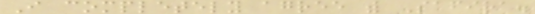I completely agree with Safira.
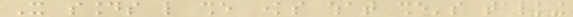It sounds like she knows what she's talking
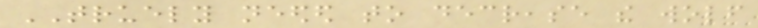TRUELY needed to decrease the wolf
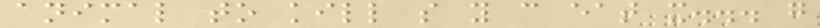animal to kill so you can eat it... go
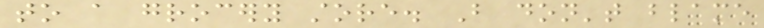to a grocery store. But don't blame
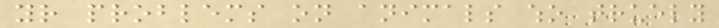your problems on animals who truely
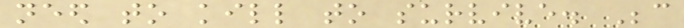need to kill to survive. Because
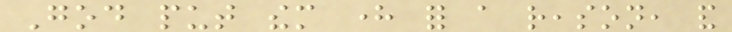God put them here for a reason, and
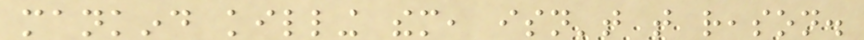mankind killing them, isn't that reason.
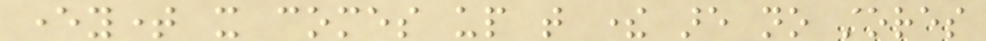everytime it comes up that there are no stores
